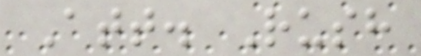Att. Rush
